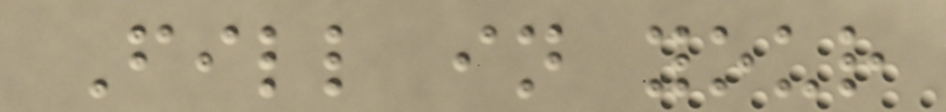Fill in your
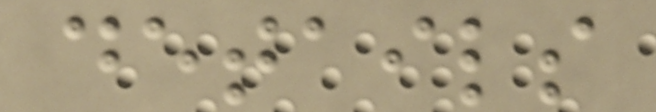details
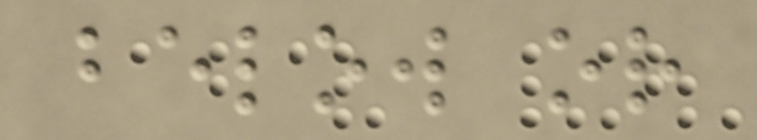below or
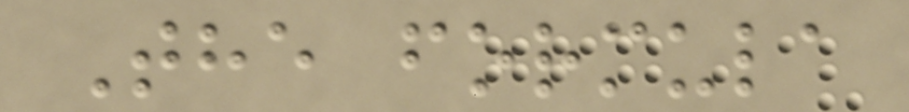The formula
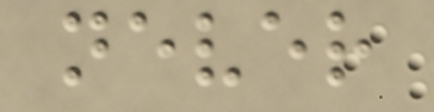never
